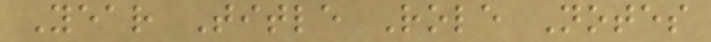Year Title Role Notes
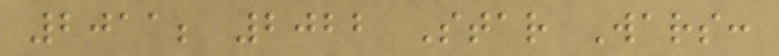2011; 2022 Star Wars:
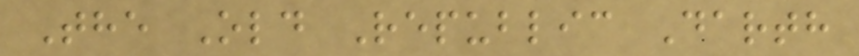The Old Republic Darth
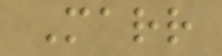Marr
